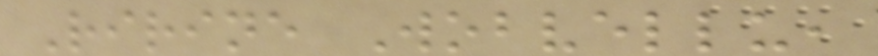Ririne Wobvellu,
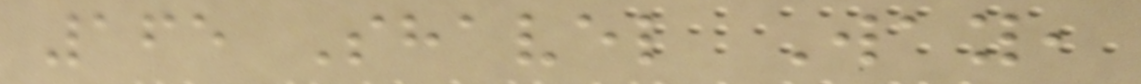165 Shavel Way,
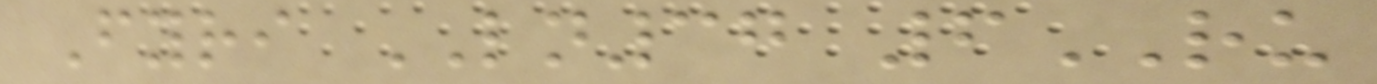Fyri LN37 6RU
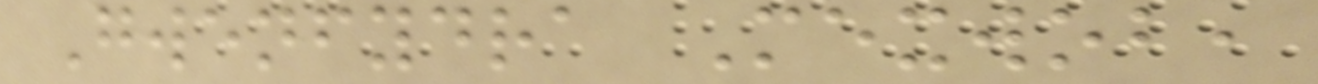Gwenfydra Mexwob,
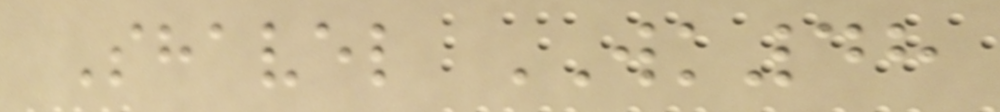Shavel WK48
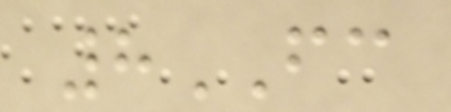8FC
